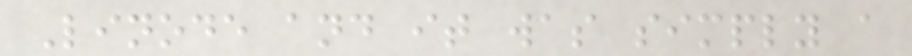Linode and it was simply a
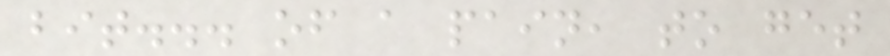bit... of a pain, to get
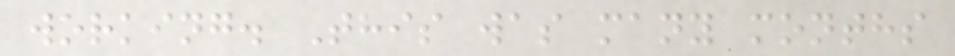working. This was many months
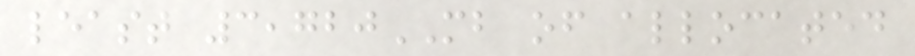least 3,720MB of allocated
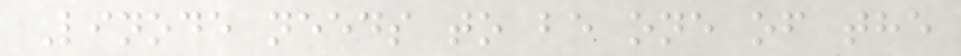Linode needs to be one of the
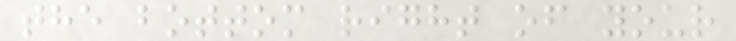the bottom right of your
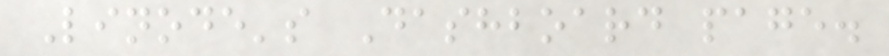Linode's Dashboard page.
